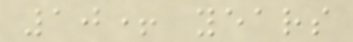10+ years
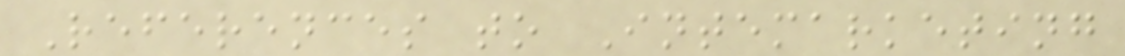References to Intemarketing
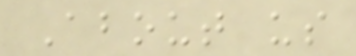About us
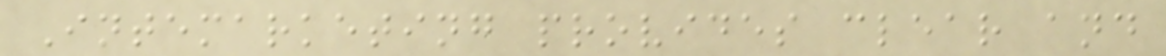Intemarketing provides clear and
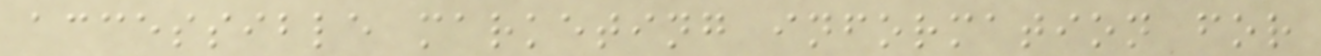accessible marketing information for
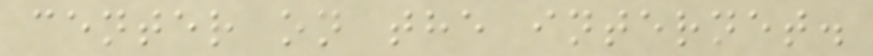center on the internet.
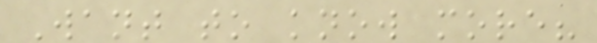Want to know more?
